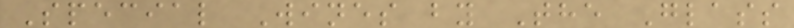Special Wines by The Glass
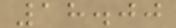18.00
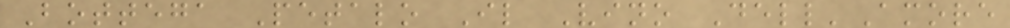Bottega Petalo Il Vino Dell'Amore
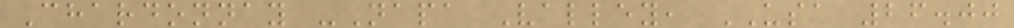Chardonnay -Napa Valley, USA 26.00
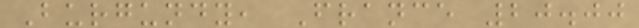Burgundy, France 20.00
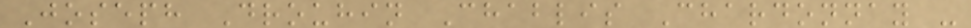Joseph Drouhin Chablis Chardonnay -
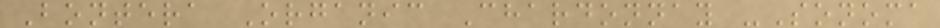Bontera Organic Chardonnay -Sonoma
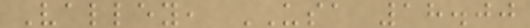Valley, USA 18.00
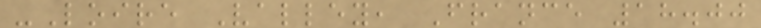-Loire Valley, France 18.00
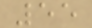55
